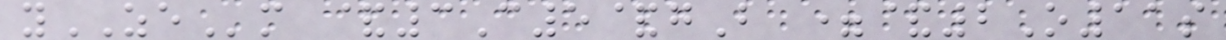yZEm &3C5&gB =&2O11s
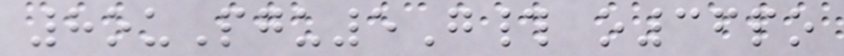8ouPgu5G# o36po
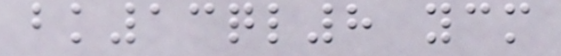bk13ql8 ycm
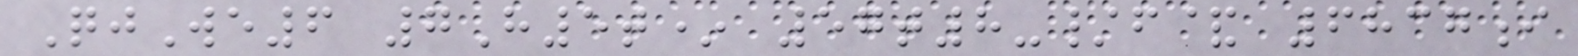QjWe6 7H5t* 57t8-/f& 6837i
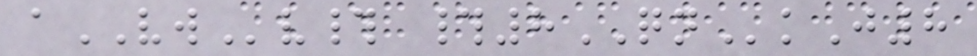aVWv# #8QNkJ8
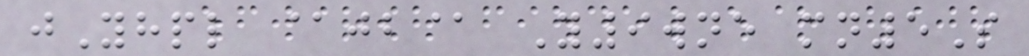jYhpl @jb@ Y9wne mn5S
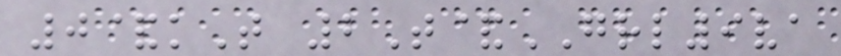0&kT 2T&GRL9va
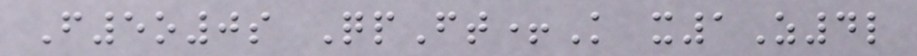F5o0s QpFt+K x1Z4l
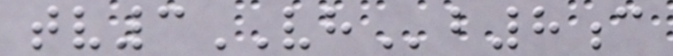tv3VHb8c
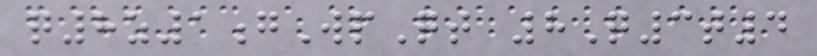q8z1gWpQt 8Q3t4
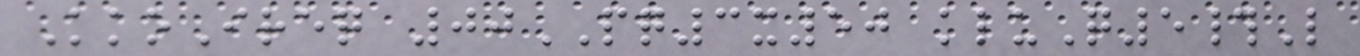KkoIreq 00PQ3x50 kluQ5#L
